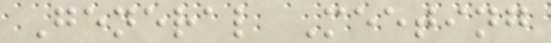General Meeting
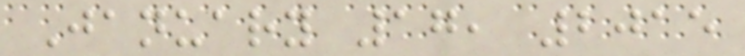January 17, 2015
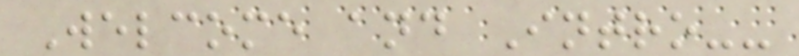Welcome and Intro--
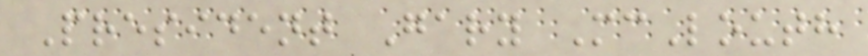President Gary McLouth
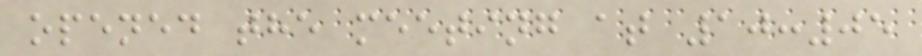opened the meeting at 10:05
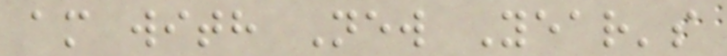am with New Year's
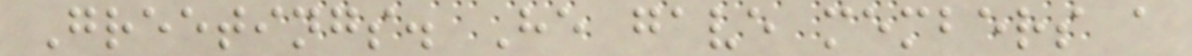Greetings. He gave members a
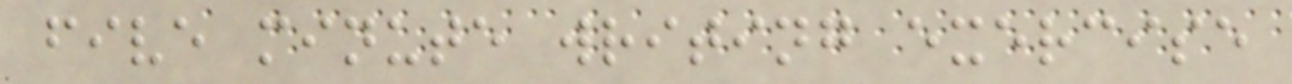five minute writing exercise
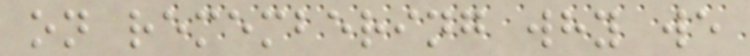on remembering why we
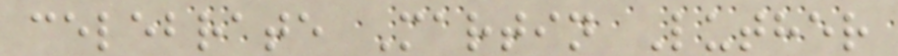celebrate Martin Luther
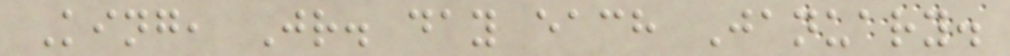King, Jr. day each January.
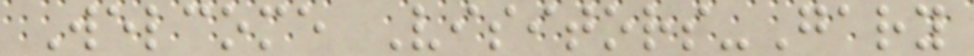Welcome Visitors-Gary
